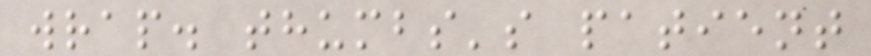wrap. thumbs's patient
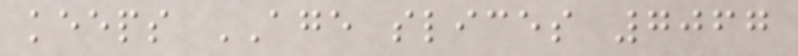keeps AGE slices 7067
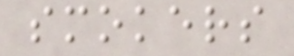smokers
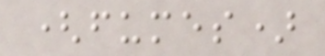(fumes)
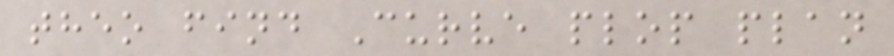theo find Curve plop plan
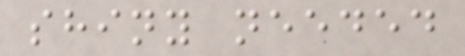shiny needed
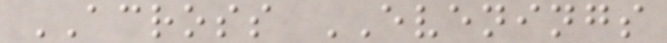ACROSS EVENINGS
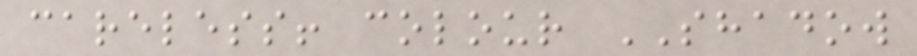careless! colour SHADOW
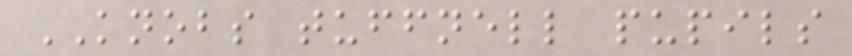KNOBS tuffnell pupils
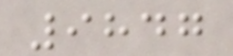9847
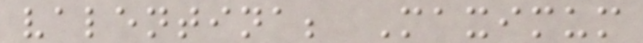valentina; Maximum
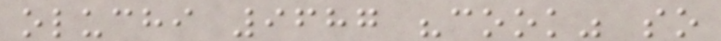oluchi 9687 "cook" so
